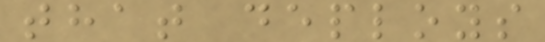that deploys
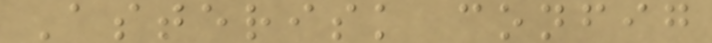Asterisk config
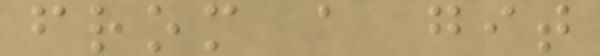from a git
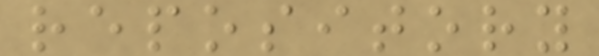repository
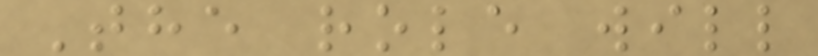The role will
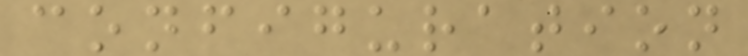configuration
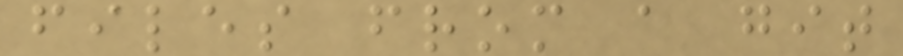files from a git
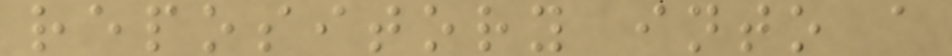repository into a
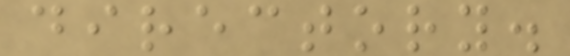directory.
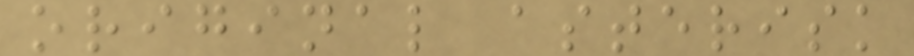original asterisk
